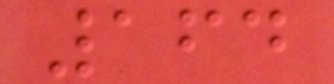164
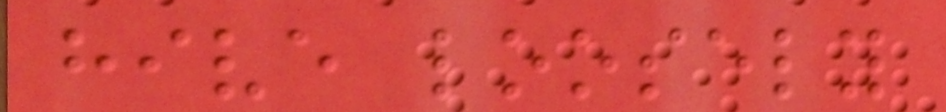hive loosely
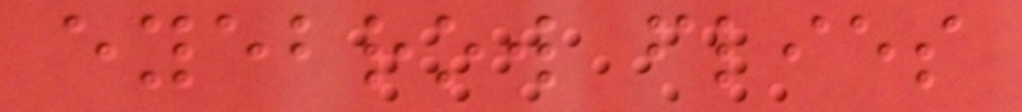eyebrow flies
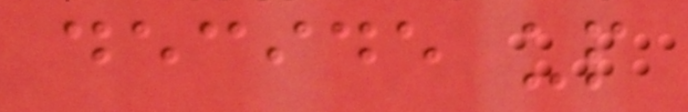decide up
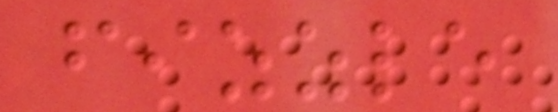fizzle
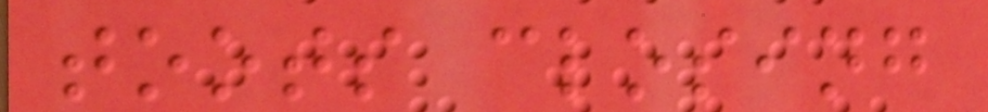toots closing
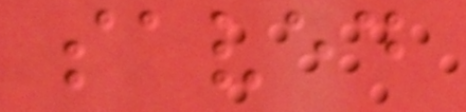saved
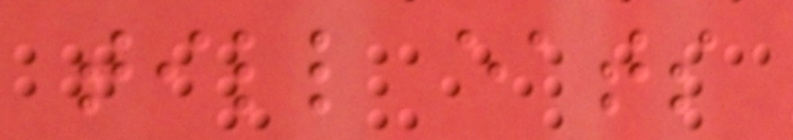till eats
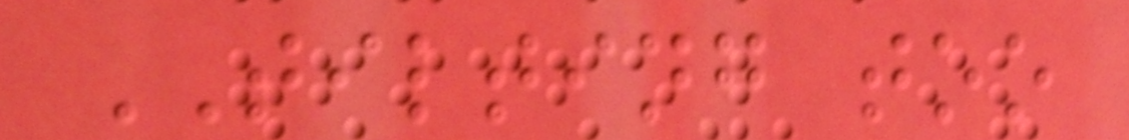TILTING too
